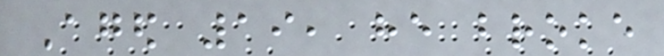Aged 19, he broke
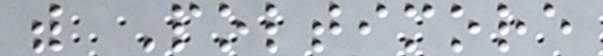with Poltimore
